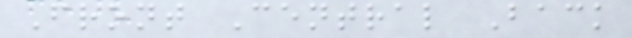Front Central Back
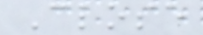Close
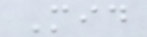Mid
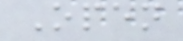Open
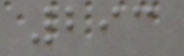293
